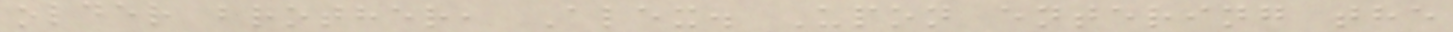older brother, Alex. Upon entering the
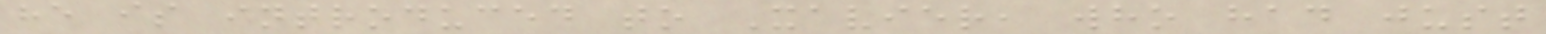he is introduced to Xavier, who had just
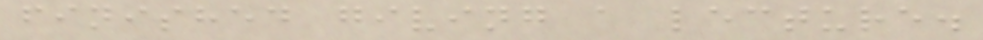finished giving a lecture.
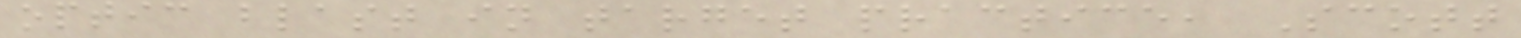optic blast in target practice, Scott
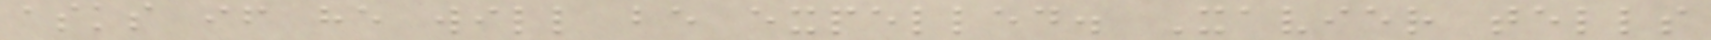asks if he will be expelled. Xavier tells
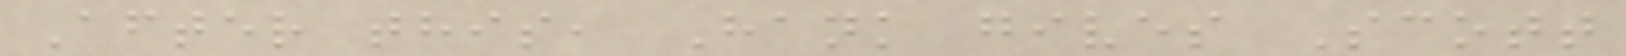After this, Hank gives Scott
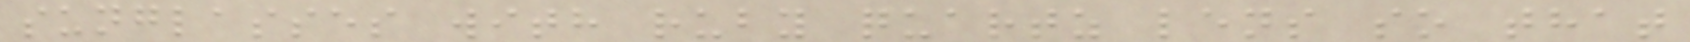sunglasses with ruby quartz lens so that
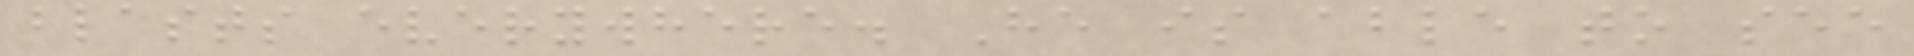blasts everywhere. He is able to see
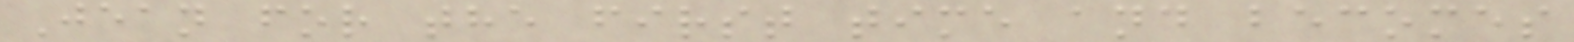Jean for the first time and becomes
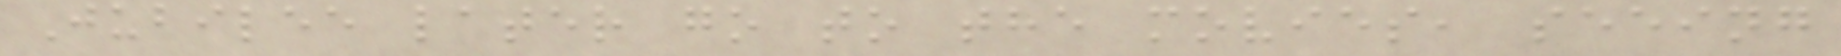Jubilee later go to the movies, seeing
